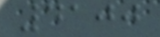4100
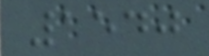1540
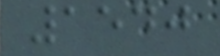1540
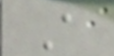A
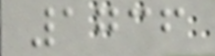1736
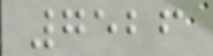7526
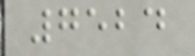7524
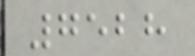7528
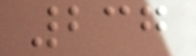237
